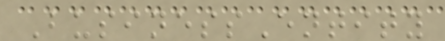BusinessEntity
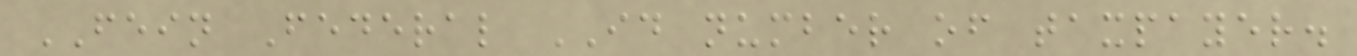FEIN Federal ID number of taxpayer.
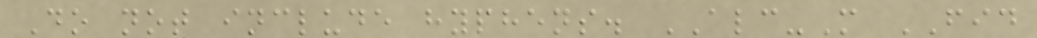Do not include hyphens. ALC-M FID
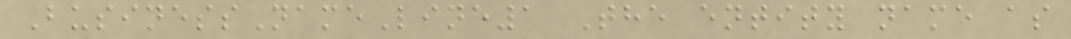BusinessNameLine1 The entity name as
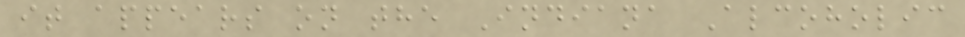it appears on the Indiana Alcoholic
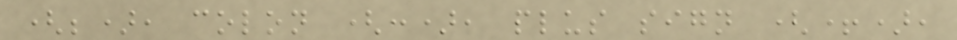(;), colon (:), plus sign (+),
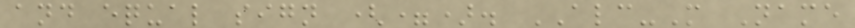and equal sign (=). ALC-M Name
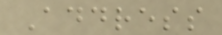Address
